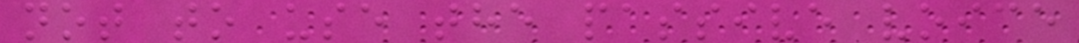not to use the passive voice
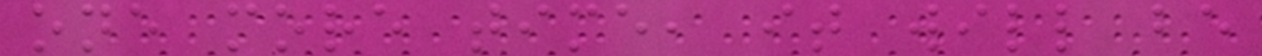one more time, it will be
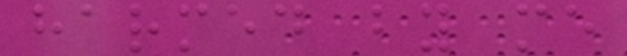harmed by me
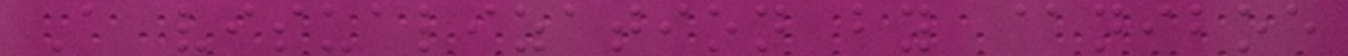A visualization by @niboe
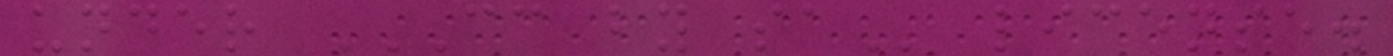under CC BY SA license.
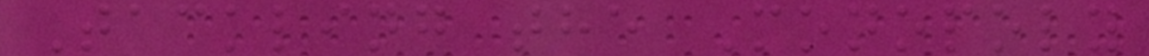Tackling the Monopoly
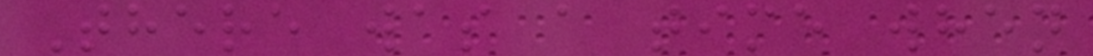There was a time when
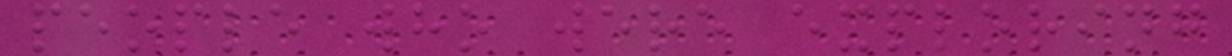people who were exploring
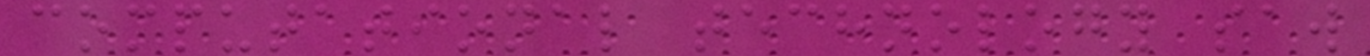computational technology saw
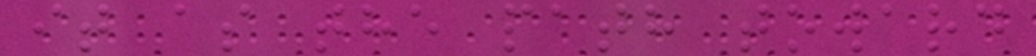it as the path toward
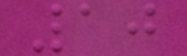10
